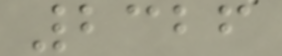2326
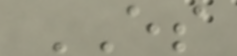ES
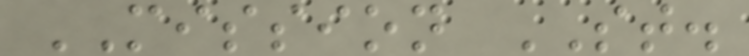MISSION ST.
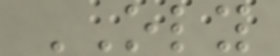OLY
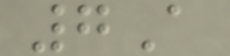7A
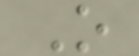O
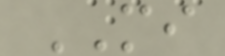MI
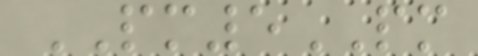PM5PM
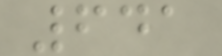641
